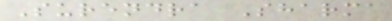Surendra Sharma
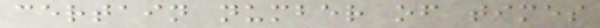certain number of times
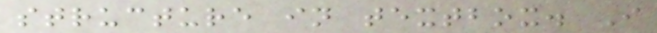structure in textbox. I
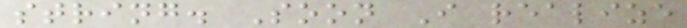string. Soon I realize
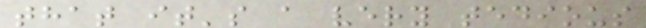that it's a very tedious
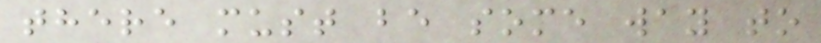there must be some way to
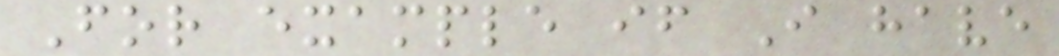For example if I have
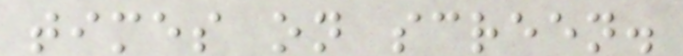times on screen.
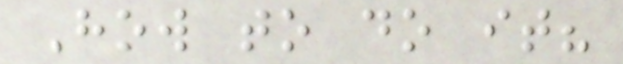How to do it?
